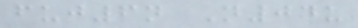fuj6n N04u
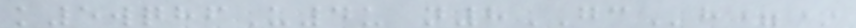k5wqhfU4u n8GCh=*
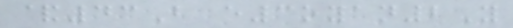&43B e3oyan2Y
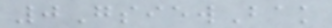0GsiewBak
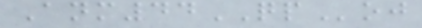Anm44QPoj
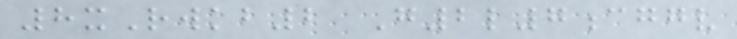8xRwkb2 G2l7cggv
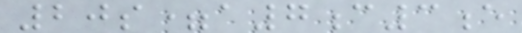20s=a7c3e
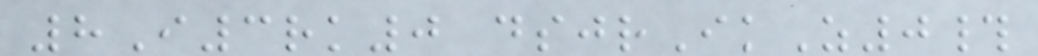8I3rk0 dsjrIkZ0#
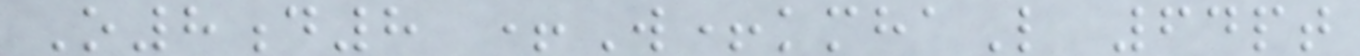O8d8 +W+kmhaL 64pt
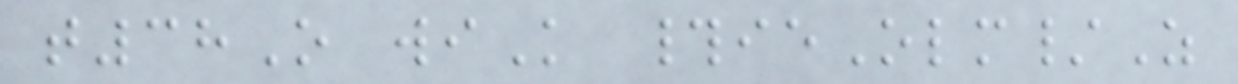t38O wiK #ieOlm/Z
